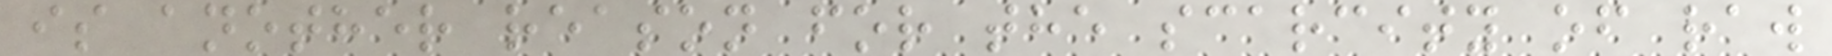is another reason for the scarcity of raw
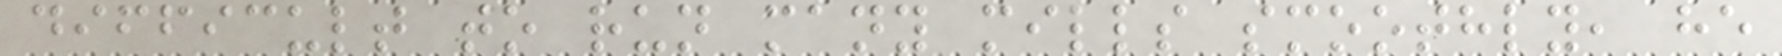difficult to run many mills smoothly, he
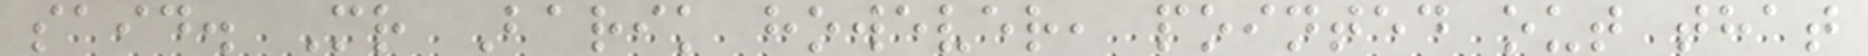said. Mr Barik however, pointed out that
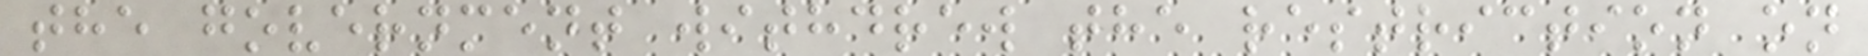the government withdrew the restriction on
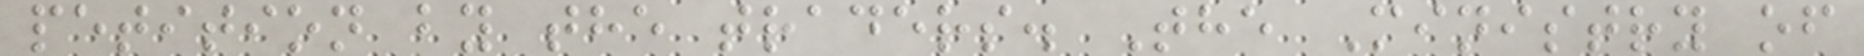petition by the traders. The Ministry of
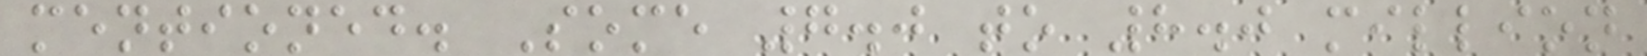mentioned. Some 7.0 to 8.0 million
